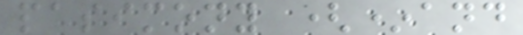pasimony (*and
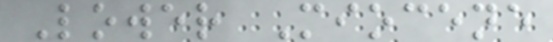Lower Miocene
